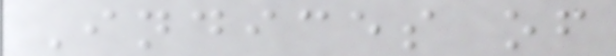Indices of
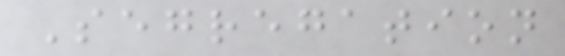Segregation
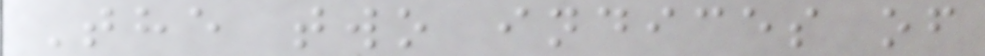The two indices of
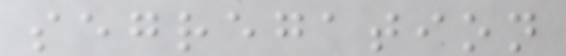segregation
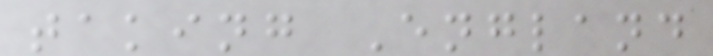taking England
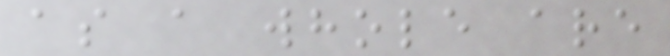as a whole are
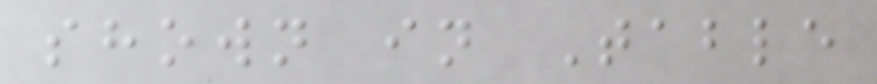shown in Table
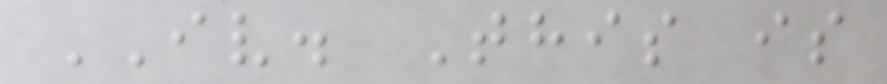IV. This is
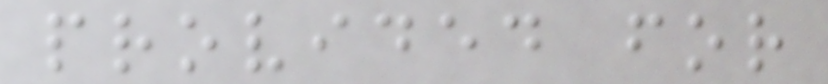provided for
